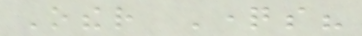Other Questions?
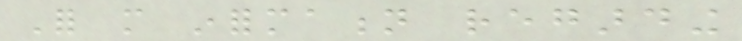For more information regarding
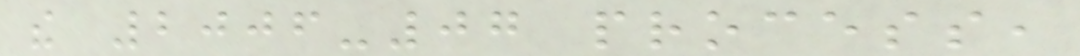the 2006-07 process,
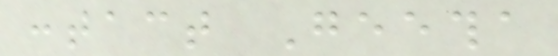contact Geetha
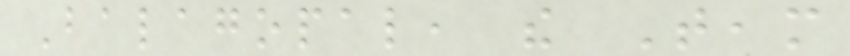Balagopal, the Team
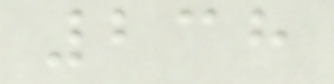238
